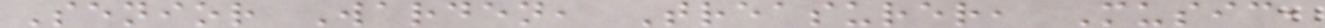Senior Warden, Treasurer, Music,
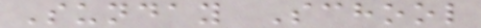Sunday School
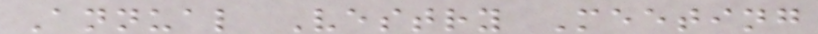Annual Vestry Meeting
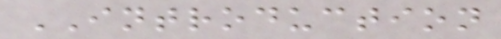INTRODUCTION
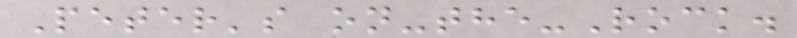Peter's on-the-Rock.
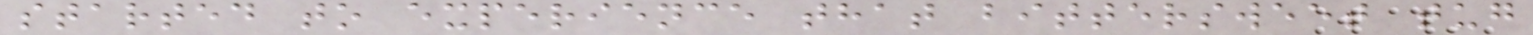started to experience that bittersweet tug
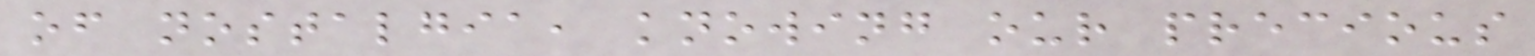of nostalgia, knowing our precious
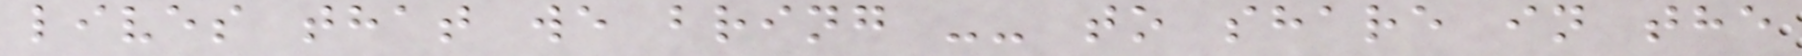lives that we bring -- to share in the
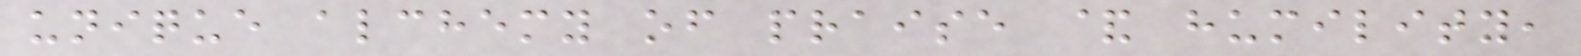unique alchemy of praise & humility,
